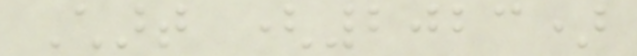Chart (2023)
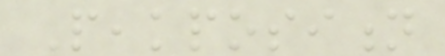Peakposition
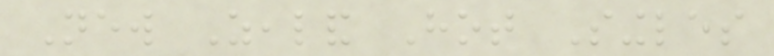New Zealand Hot Singles
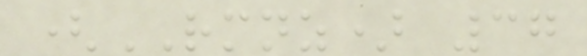(RMNZ) 37
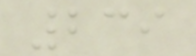239
